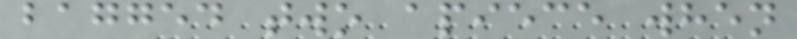bagged two apiece when
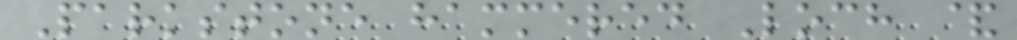Parkstone hammered Loch &
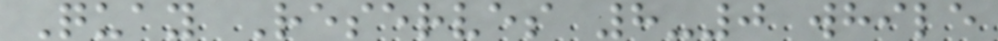Quay Reserves 8-0 while
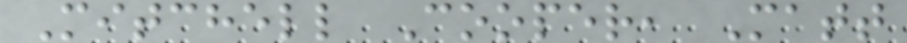Mitchell Cooper, Matt
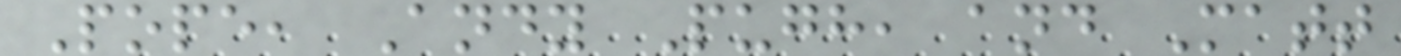Pope, Andy Pugh, and Matt
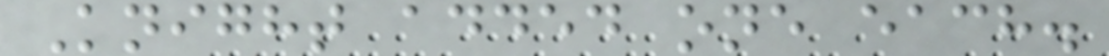Knight added one each.
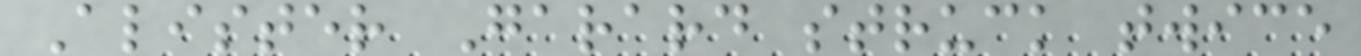Alister Garard struck twice
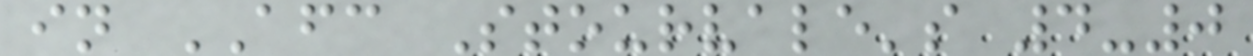in AFC Stourvale's 4-0
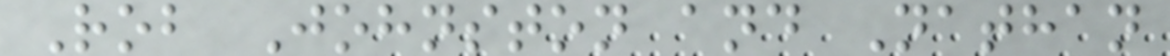Rob Johnston and Nathan
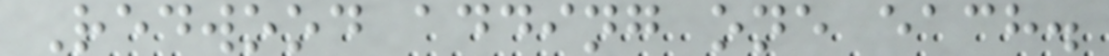Redwood adding one each.
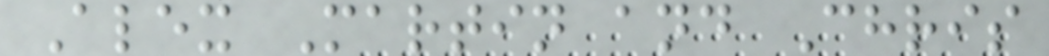Alex Martin and Chris
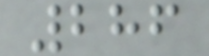286
